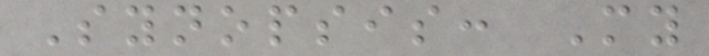Synopsis: My
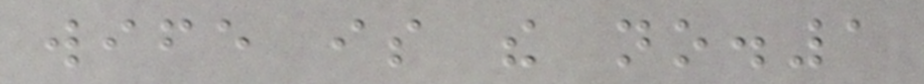wife is the no.1
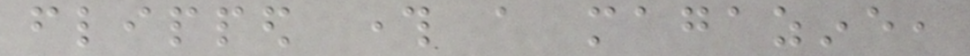flipped through a magazine,
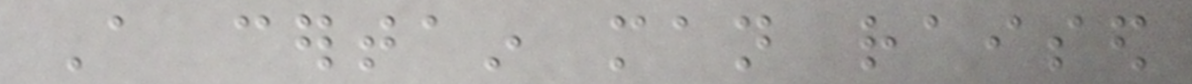A certain man raised
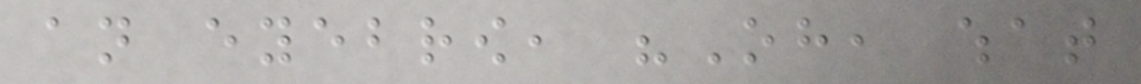an eyebrow, "Oh, what
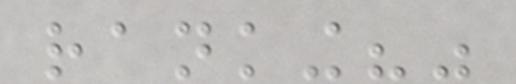ranking?"
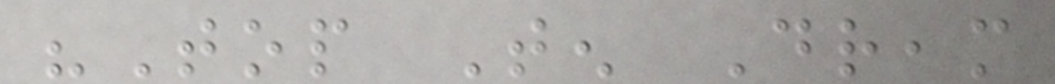"Top Ten Dream
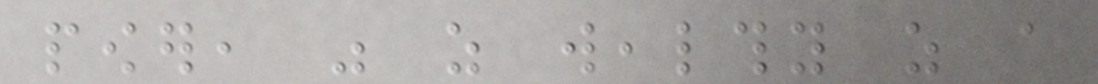power, was as wealthy as a
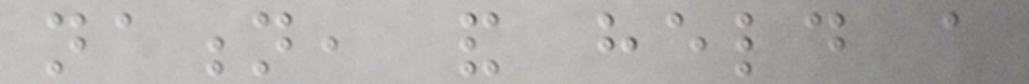nation, and held a
